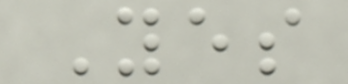Yes
